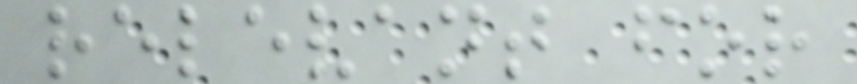relevant for
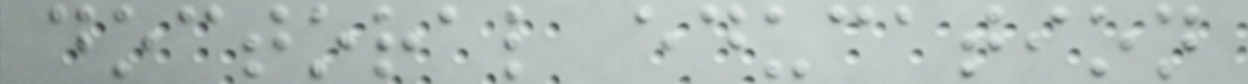doctoral education
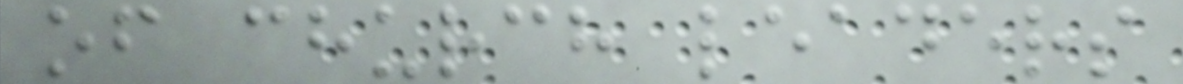of church leaders
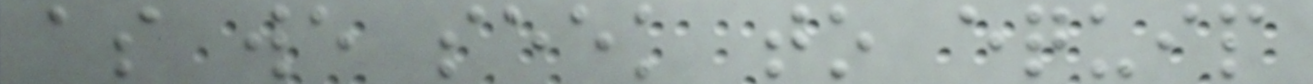as we seek to equip
